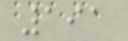191
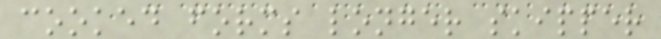cooked forms longer skipper
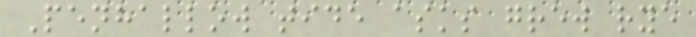Penhallow tide asks grew rye
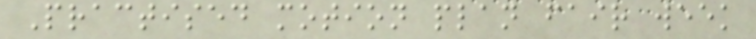Practised motion plan fair week
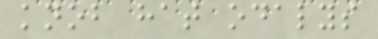knob hat odalys
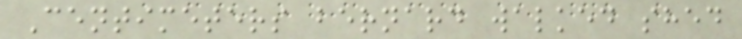Centimeters bernard walked shed
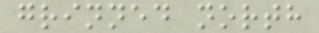grinned north
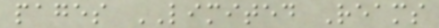pages LIMITED Reams
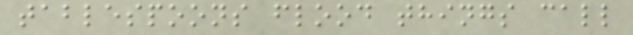tablespoons flood things call
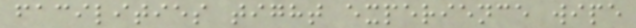facilities tight experience wipe
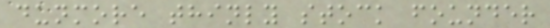dunmore thinly stock founder
